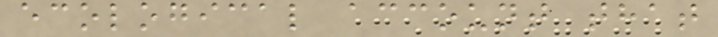ecological account that
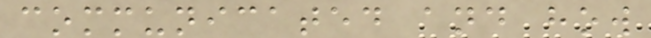communicated and how
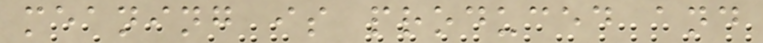meaning is produced and
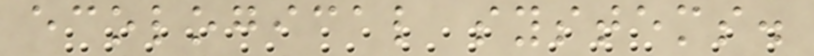ecological systems.
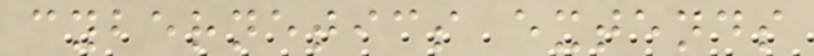cybernetics extends
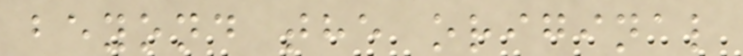beyond the original
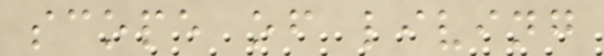scope of living
